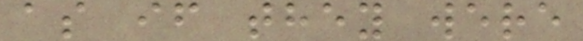as if they were
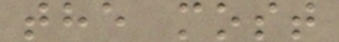the most
